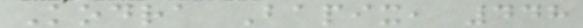Kodra Bapix, 448
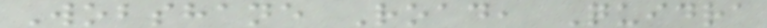Wobshane Road, Quidra
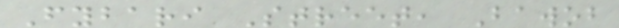Fybari Street, Bawob
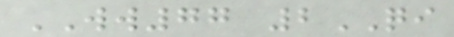WW77 2QI
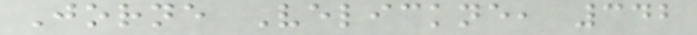Jorne Velickne, 342
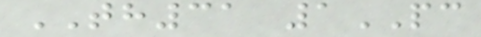TH31 1PC
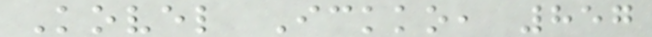Kovel Ickko, 857
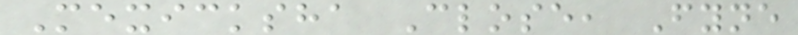Mexicksha Close, Fyne
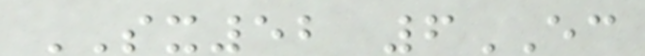SX52 6EC
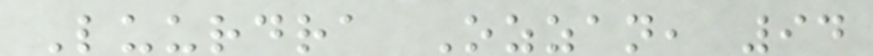Luurdra Ozzan, 94
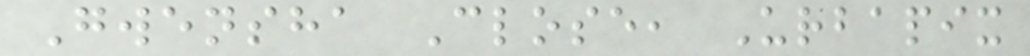Gwensha Close, Urbapix
